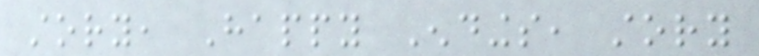story, Happy Endings, story
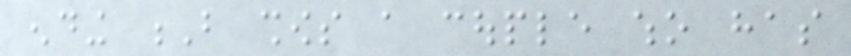ending B shows a couple who has
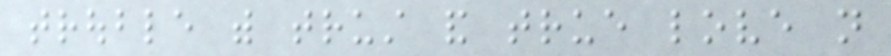trouble with trust and true love not
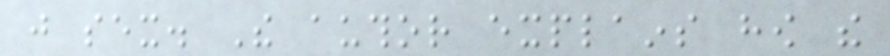just sex. The author explains how the
